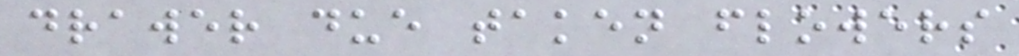drawer due taken flowers
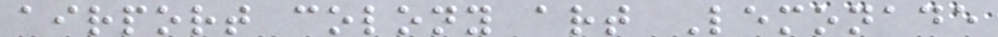airport colony art Lemonade
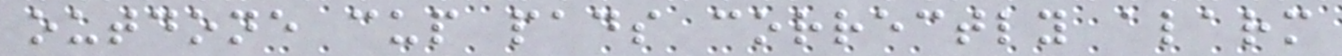outdone cup pads correctly alarm
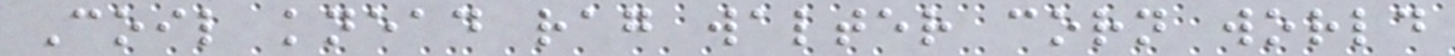Coil knead rag walter corn world
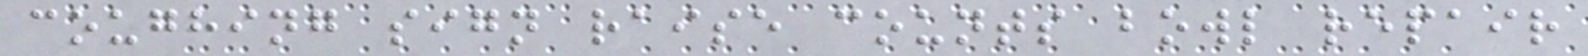coughing sign raise counts bowl repair
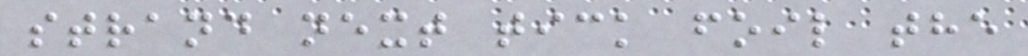strand next tick foil the
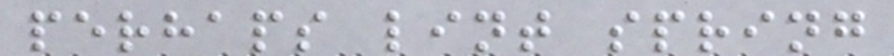perhaps lint spring
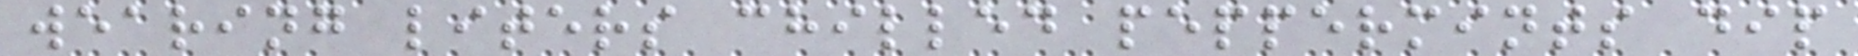wearing liters chilled peppermints dip
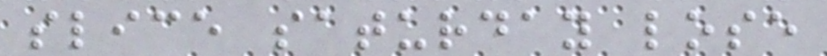slice saturday lose
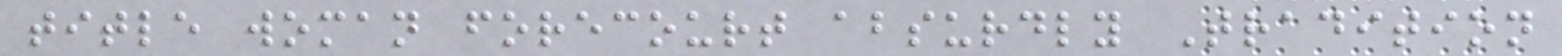title woman forecourt absurdly Tradition
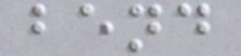bend
